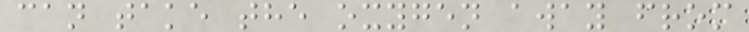can take the oxygen away from
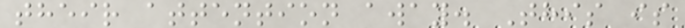their attention away. This is
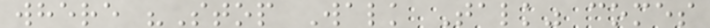where "Stop Walk Talk" comes
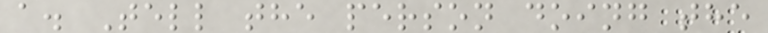a. Tell the person doing the
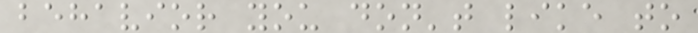behavior you don't like to
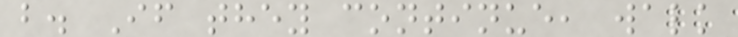b. If they continue, walk
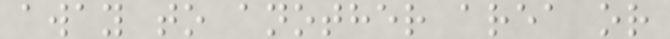away to another area or
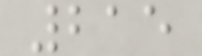215
